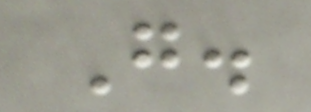G.
